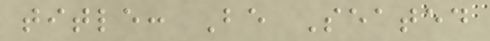title: Be Seated
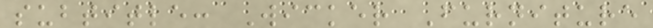subtitle: Wicker Furniture
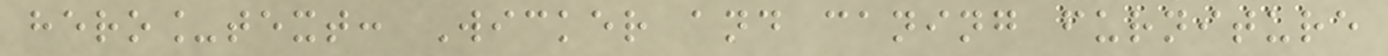hero_text: Wicker and caning furniture
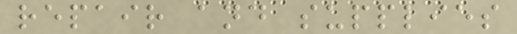repair and supplies
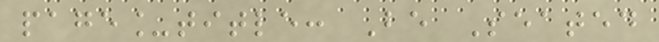page_title: Be Seated
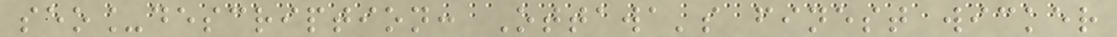seo_description: Ottawa's finest wicker
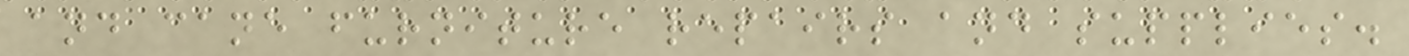and cane furniture repairs and supplies.
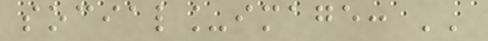social_image: ''
